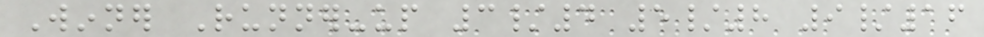Winner Runner-up 3/4 5/8 9/16
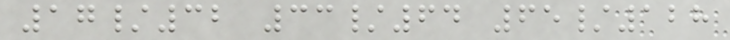17/32 33/64 65/128
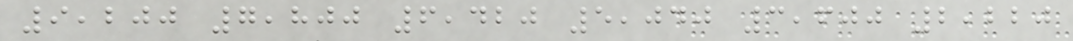9,200 7,800 6,420 5,040 3,600 2,220
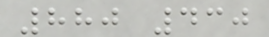880 430
